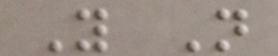Y N
